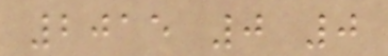2015 0 0
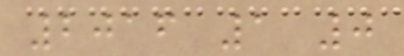2016 1 0
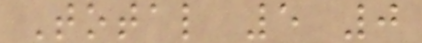Total 5 0
